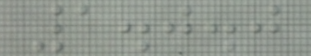1.0.0
